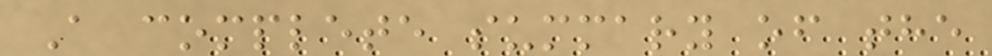A complete summary of the
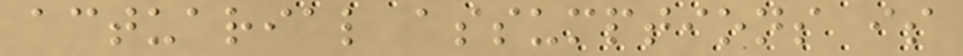actuarial assumptions is
